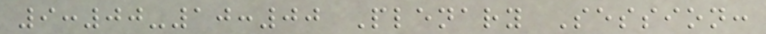9:00-10:00 Plenary Session:
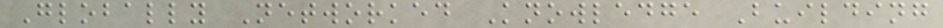Globally Networked Knowledge Building
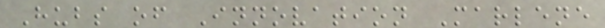Hubs of Innovation Marlene
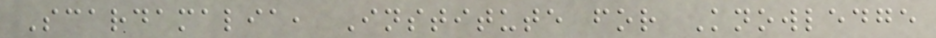Scardamalia, Institute for Knowledge
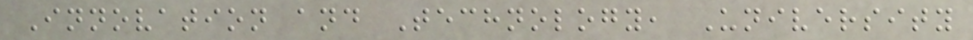Innovation and Technology, University
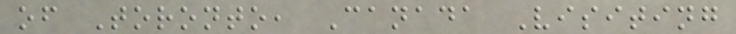of Toronto, Canada Visiting
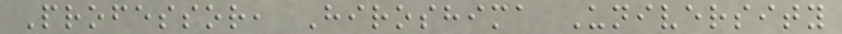Professor, Hiroshima University
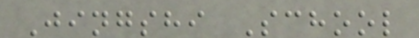Jingshi School
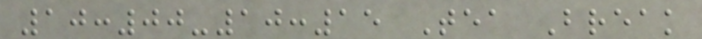10:00-10:15 Tea Break
